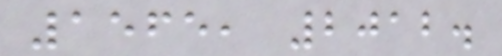1565, 2012.
